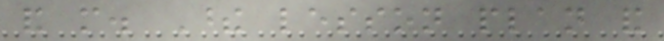and more. These lesson plan and
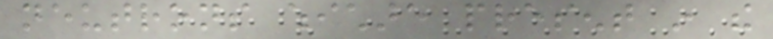neutrons whichare present in the
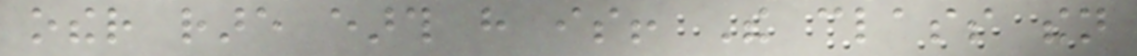other rare earth have is! The class then
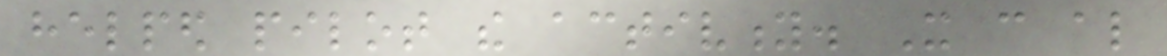helped pilot the activity. It can also
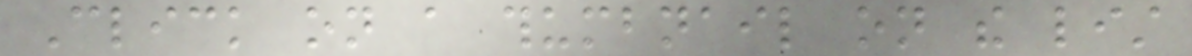Click on a thumbnail on the list
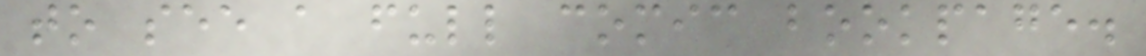to see a full comic bookpage.
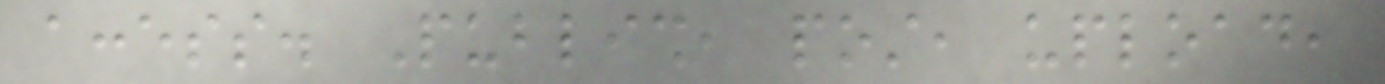access. Publish, post, upload,
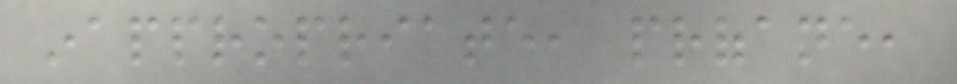inappropriate, profane,
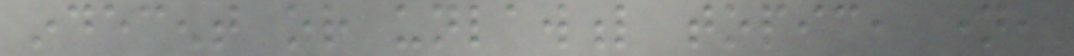indecent or unlawful topic, name,
